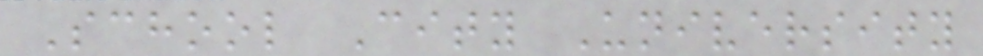School City University
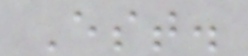Est.
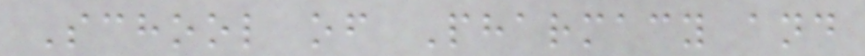School of Pharmacy and
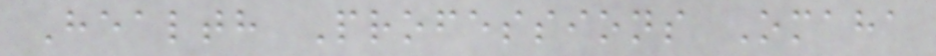Health Professions Omaha
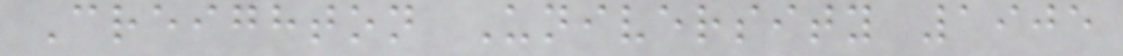Creighton University 1905
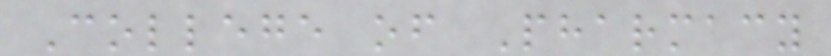College of Pharmacy
